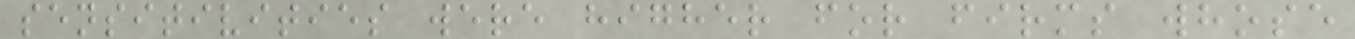sensitivities were higher for firms whose
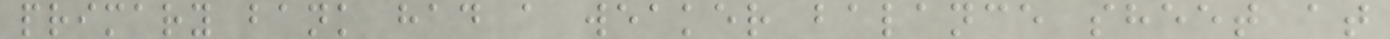primary bank had a weaker balance sheet at
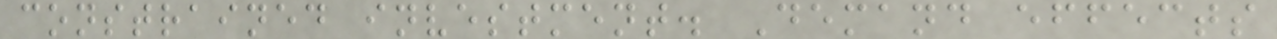constrained investment. Demand effects
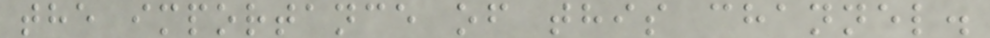the importance of this channel.
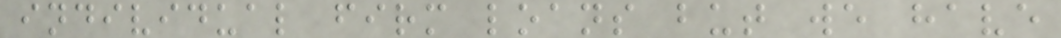individual firm loans but we have
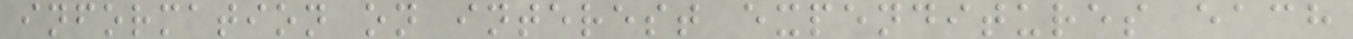information on interest expenditures each
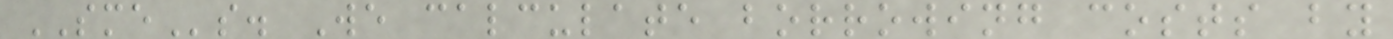SMEs. We calculate borrowing costs by
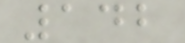142
